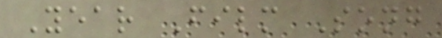Year Film Song
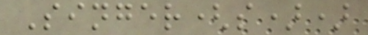Singer(s))
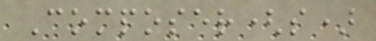Composer(s)
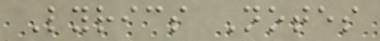Lyrics Notes
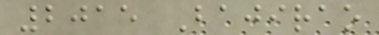2015 Bajirao
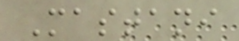Mastani
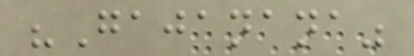"Gajanana"
